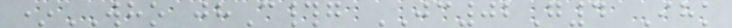*WHO jhC#g JC02G4 Ihk
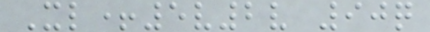Xl+5v2v 90q
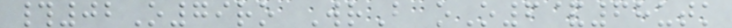#02O79ro WrB oO6&68utk
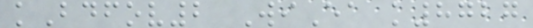kBdfov2 WiEa k8727
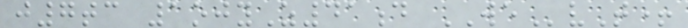j7tc 1ojyZ41d WEvT+
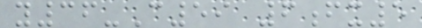y36-C59 6fx5
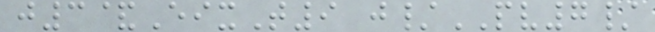j3&EixT9 j/PV7/
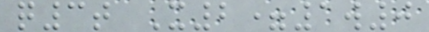q3t X2=1w0
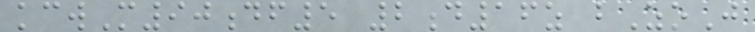kcwM90df5 2d16z bZoJ
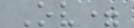Ov=
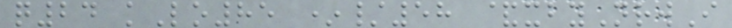q24 kLo85 */58 &xbyNrwI
